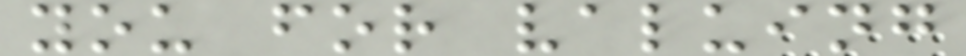you for valuing
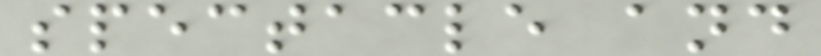spectacle and
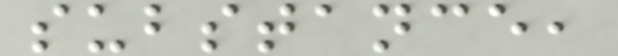substance,
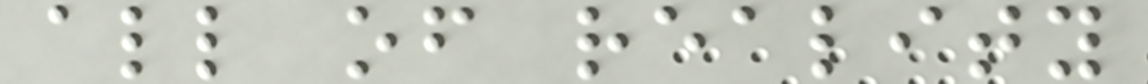all of reality
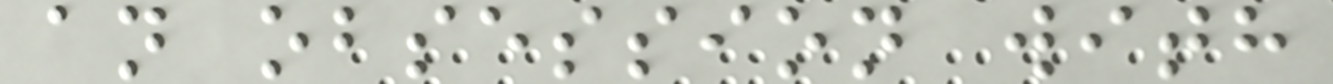an obsession with
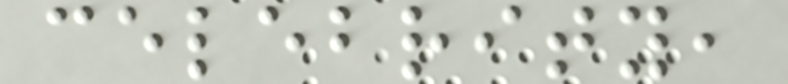celebrity,
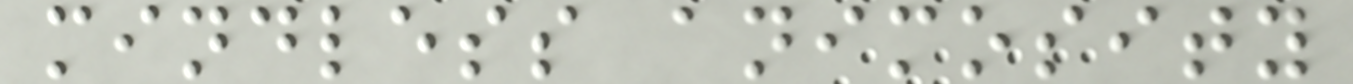mindless animosity
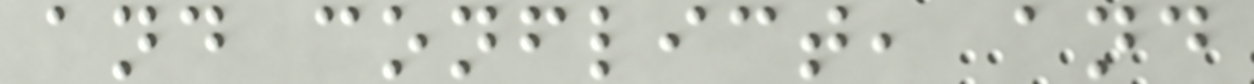and conflict, and
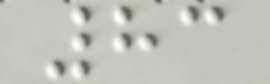83
